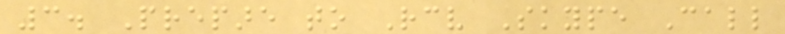3. Prepare to Receive Skype Call
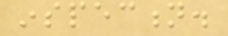inspection.
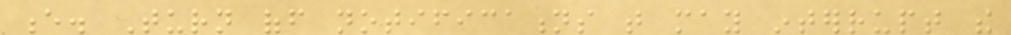e. Turn off notifications that may interrupt the
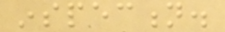inspection.
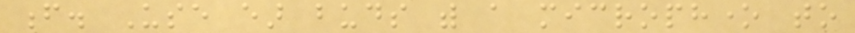f. Use ear buds with a microphone to
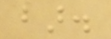bar.
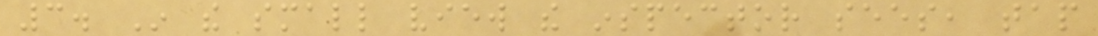3. In the small view the inspector sees, tap
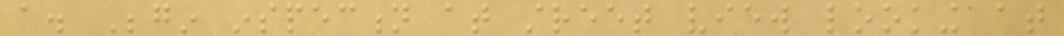a. Begin inspection at street view looking at
